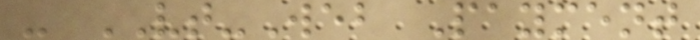- VT-Web Payment
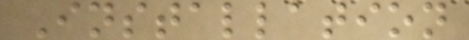Installation
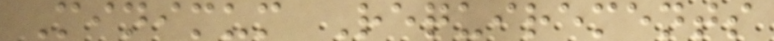Minimum Requirements
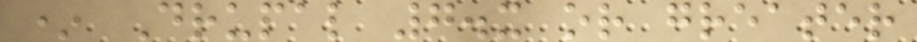* Drupal 7.x or greater
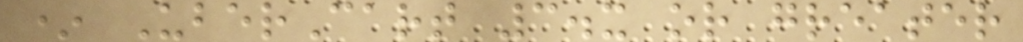* UberCart 3.x or greater
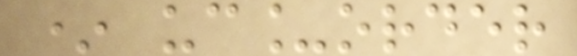* uc_order
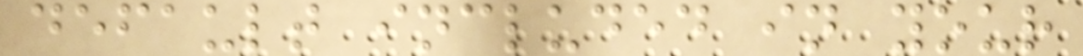default included in your
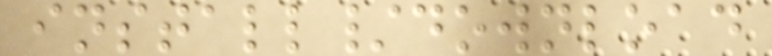install/download
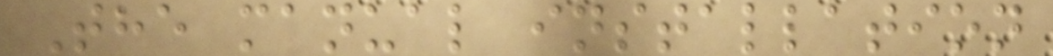The manual installation
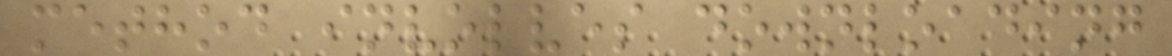method involves downloading
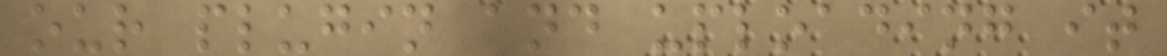our plugin and uploading it
